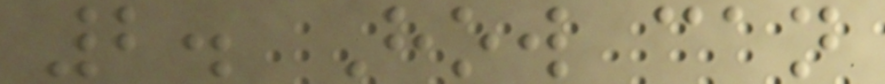2. How can
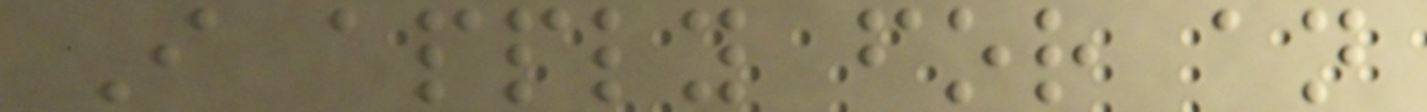I apply for an
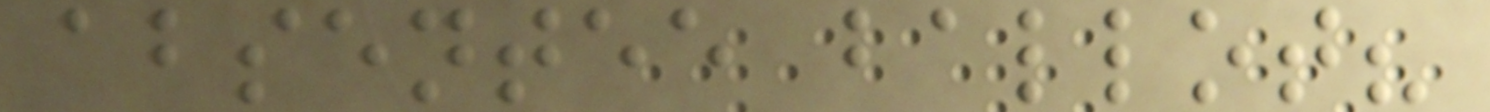absentee ballot?
